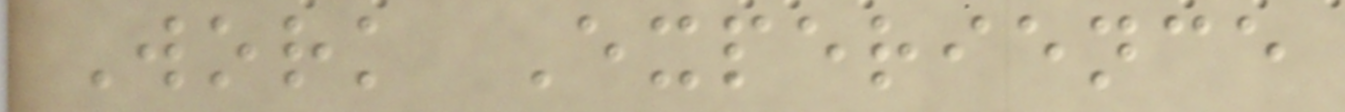Work Experience
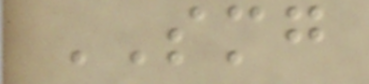SMG
